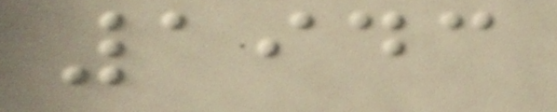1943
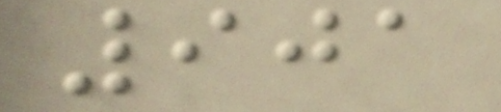901
